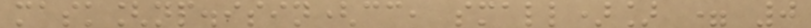mask[np.isin(cc, small)] = 0
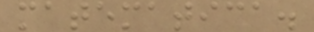matematica.
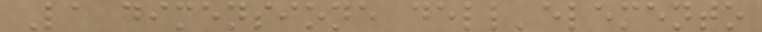La dimensione dell'elemento
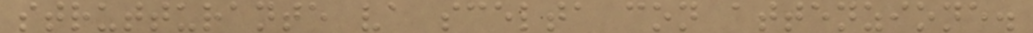strutturante va scelta con attenzione.
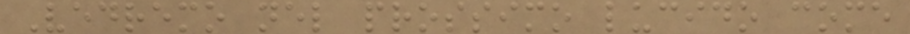Vedremo nel prossimo lucido come
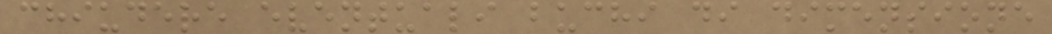chiudere eventuali buchi di dimensione
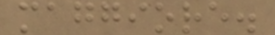maggiore.
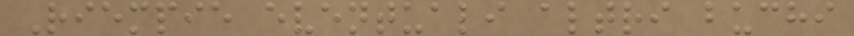Riempie eventuali altri buchi
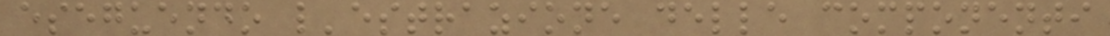eseguendo l'estrazione delle componenti
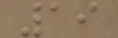19
